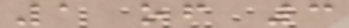1 of 3
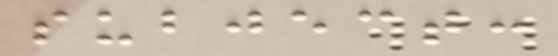subject:
